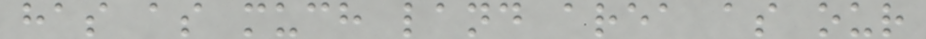has as much land area as our
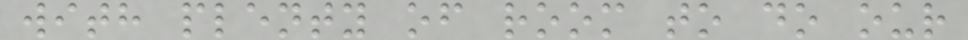with plenty of room to do our
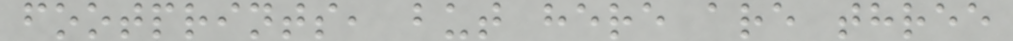footprints, but here are three
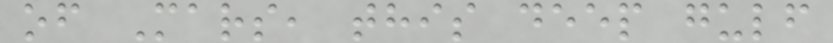of Mars, this deep gulf
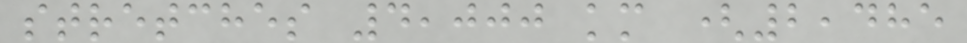stretches 4,000 km (2,485
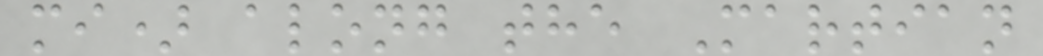mi) along the Martian
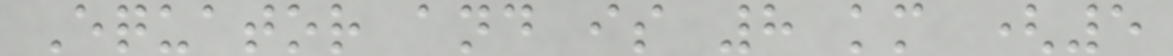Equator and is 8 km (5
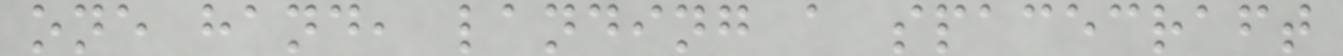one hand, landing a spacecraft
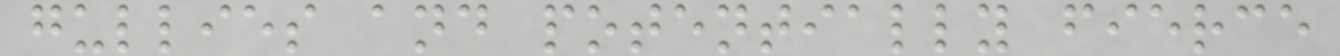gullies and potentially fierce
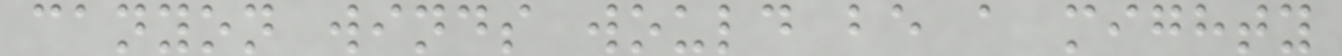canyon winds would be a mighty
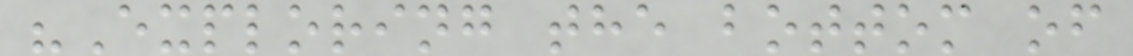"Exploring the bottom of
